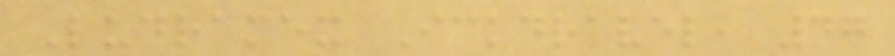Ludramex Ickdravel, 47
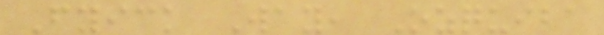Fyick Way, Ozquiba
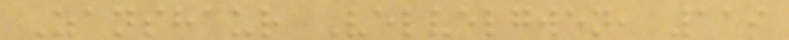Zanshaur Velvelgwen, 119
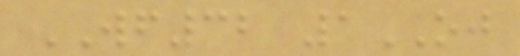WF32 1OJ
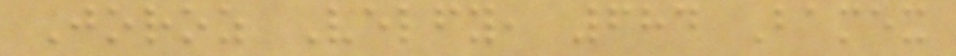Joroz Velfy, 684 Bamex
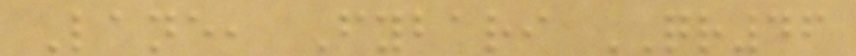Lane, Fybari QR46
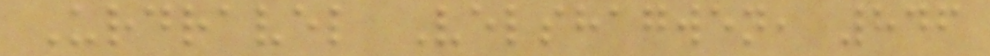Urdravel Velshagwen, 846
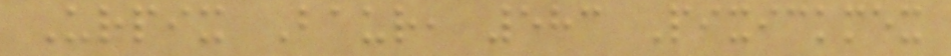Urpix Baur, 583 Pixickmex
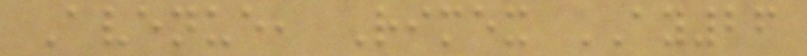Avenue, Rimex AY26
